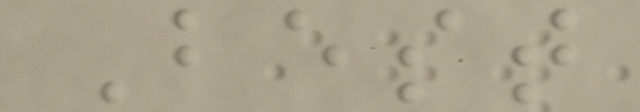Best
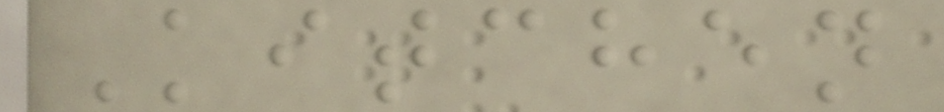Kitchen
